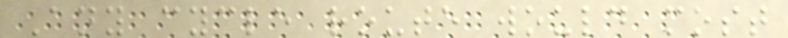Any cycle route would most
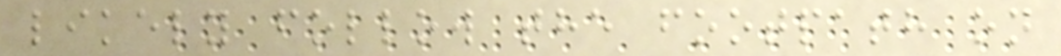likely follow the footpath on
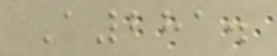A281.
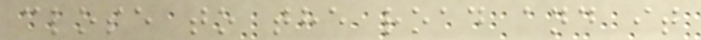close to the road and it
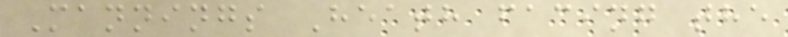Mannings Heath facing the
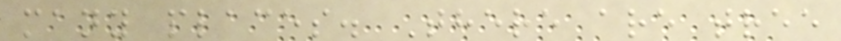many places. There are tree
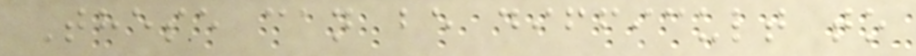These can be difficult to
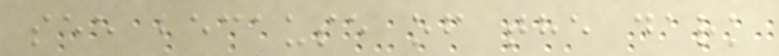see because of the dark
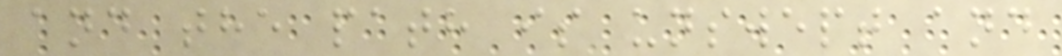and the path is unswept and
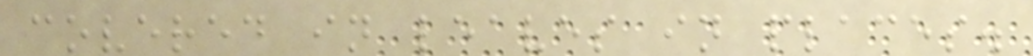covered in leaves in places.
